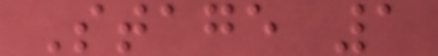Stage 1
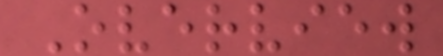Overview
